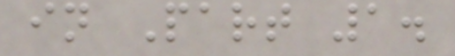in Part 1.
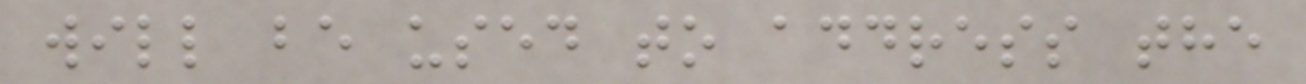will be used to address the
